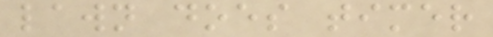lawn does timer
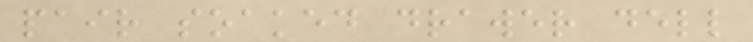pair soaked drawer dell
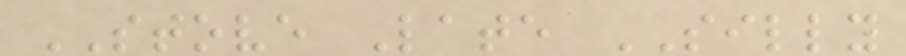STOVE Late SILLY
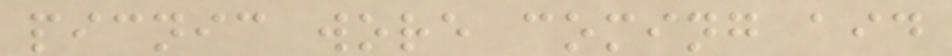picnic wore coming aid
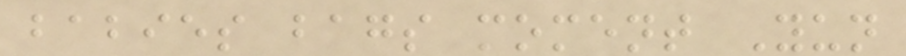babies bags moment Yun
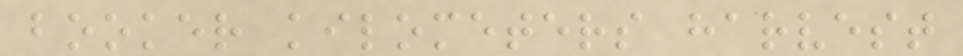booker kilometers harvest
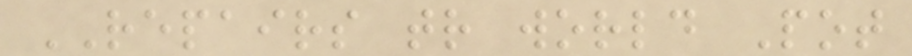REPAIRS tr world Pot
